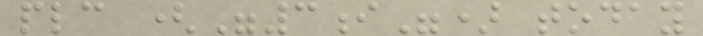plc ("3i") today
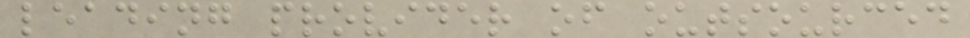leading provider of outsourced
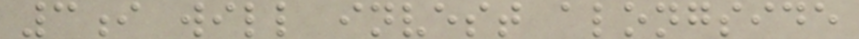3i will invest alongside
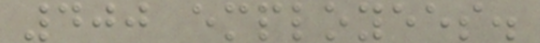400 employees.
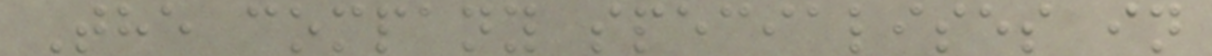The company specialises in
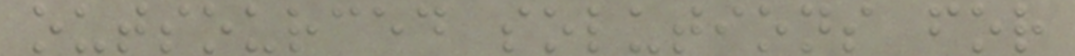outsourced solutions for
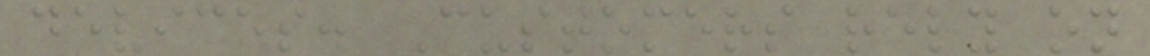devices. Customers rely on
